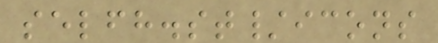selfh.st/icons
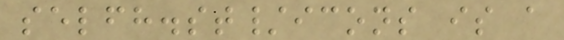selfh.st/icons is a
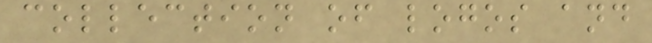collection of logos and
